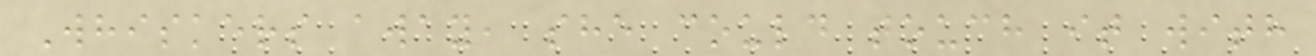Whiskers away, she could touch it with
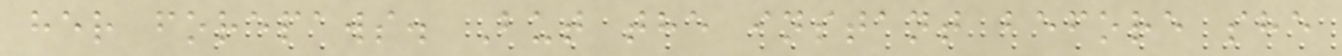her forepaws. But the instant before she
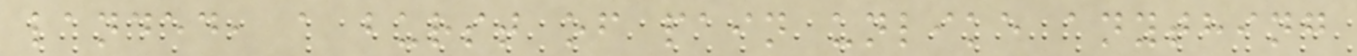landed, a burst of pain unlike anything
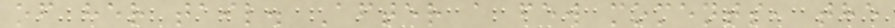of her tail. After a few moments, the
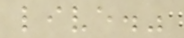live."
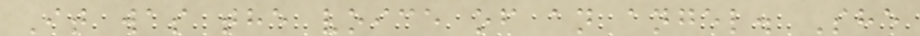It was the voice of an angel. She
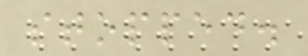stopped.
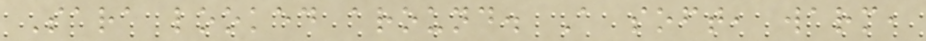Sara looked around. A soft, warm,
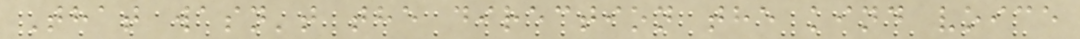That wasn't the direction the kind voice
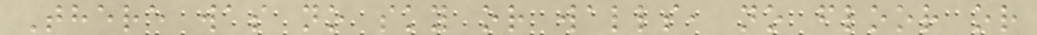There was no sky or walls, no floor or
